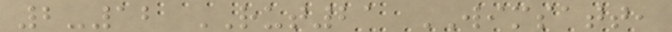2-12 RUT21 WIMSATT,
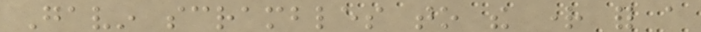Gavin scrambles to the right for a
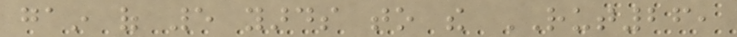gain of 5 yards to the RUT26,
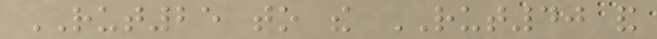RUT25 to the RUT40 and
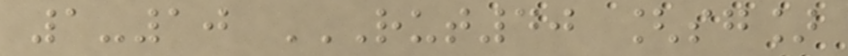1-10 RUT40 [SG]
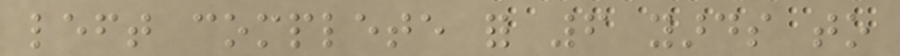left complete for 6 yards to
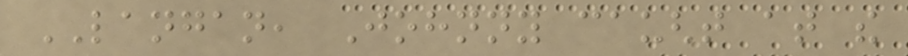LANGAN, Johnny caught at the
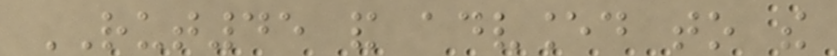RUT45 and advanced to the
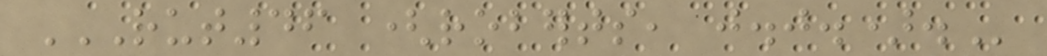RUT46 (ROBERTS, J.J.).
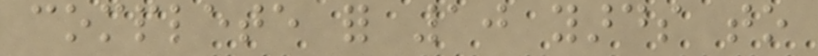complete for 10 yards to
